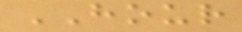HOUR
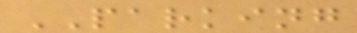PARKING
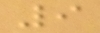9
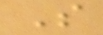S
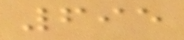695
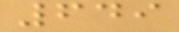649
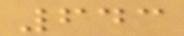643
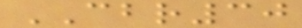CBR30
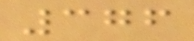376
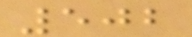502
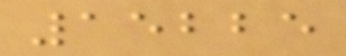15225
